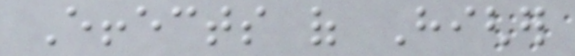Effects of Higher
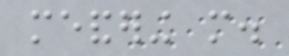meandering more.
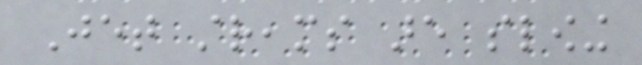Jet streams are slowing
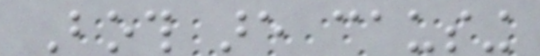Both are causing
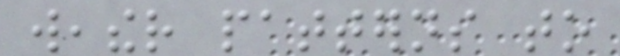weather patterns to
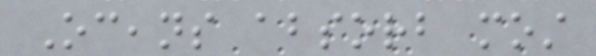Oceans absorb most
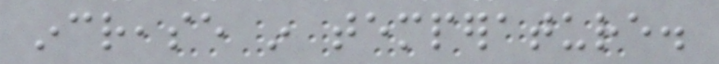increase in temperature.
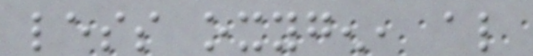less oxygen, also
